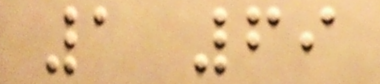1 69
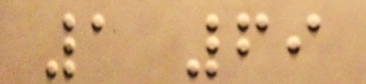1 69
